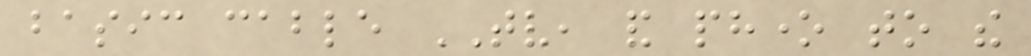basic cable TV, and phone to the
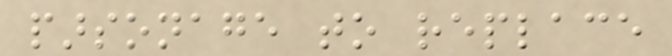parsonage to replace
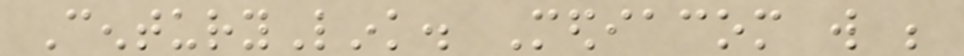CenturyLink. Mediacom will be
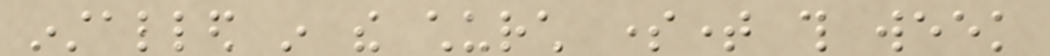installed in the church sometime this week
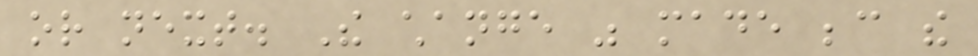or next. The change was made because the
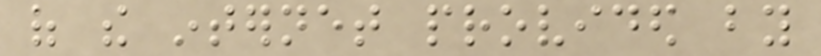of the internet provided by
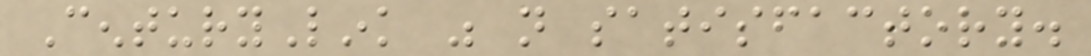CenturyLink was not satisfactory.
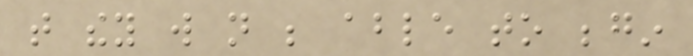that they will not be able to begin
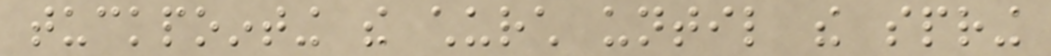tuckpointing the church until the spring
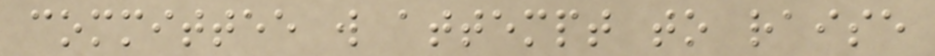committee will attempt to raise
